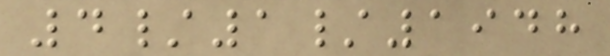4/1/1948
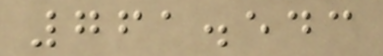761.543
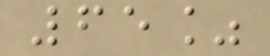65%
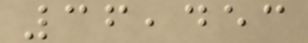36,453
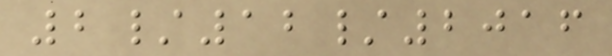2/12/2016
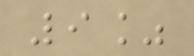9%
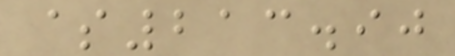$213.90
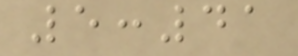5:41
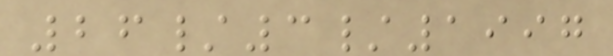26/3/1997
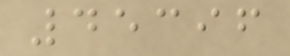45396
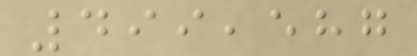499,587
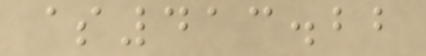$413.22
